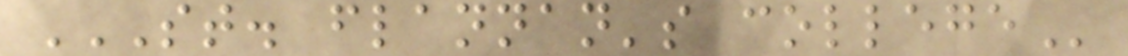ST. FLANNAN'S COLLEGE
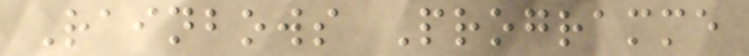Rainbows Programme
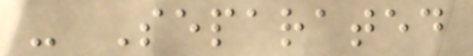- Separated
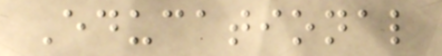Educational
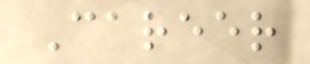Career
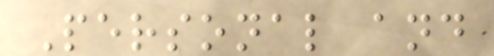Personal and
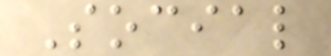Social
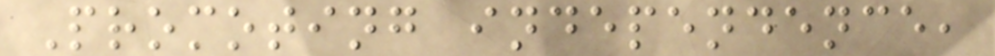Promoting independence,
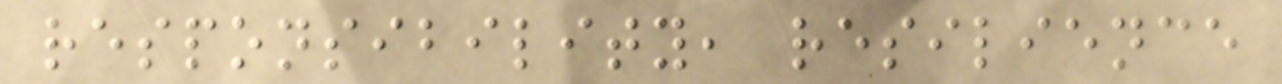responsibility, resilience
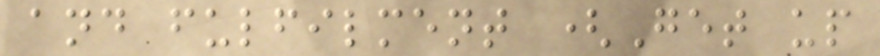and fulfilment (Get up
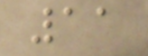11
